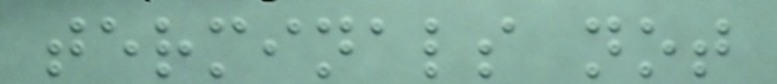terminals not
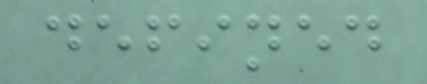defined
